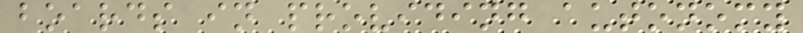boards in providing autonomy
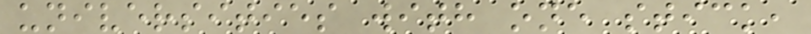universities with one stick,
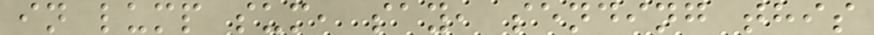in lump sum, say, sending this
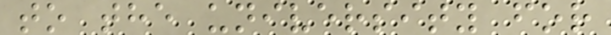to the university for
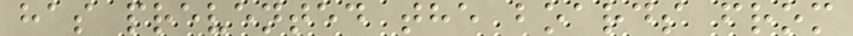has prevented the boards from
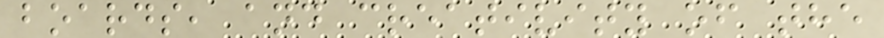boards, and creativity of the
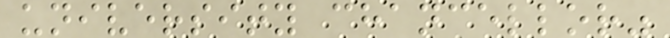university chancellor"
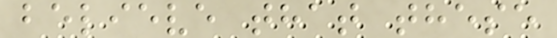believe that these
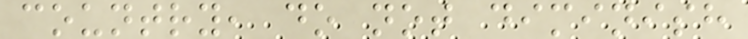country, do not diminish
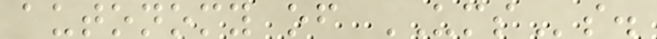autonomy of UMSs.
